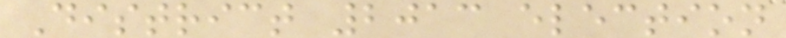District 2013 election
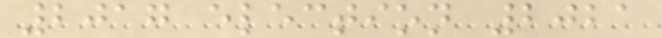2017 election 2021
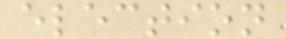election
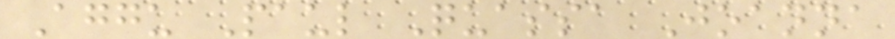Aggu Paul Quassa Joanna
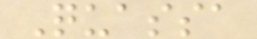Quassa
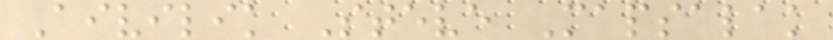Aivilik Steve Mapsalak
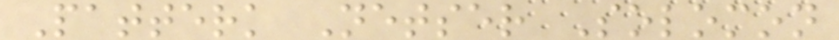Patterk Netser Solomon
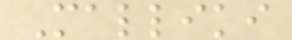Malliki
